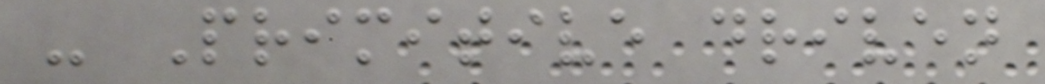- Primitive driven
